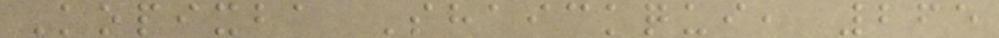Kopixba Shaickqui, 265
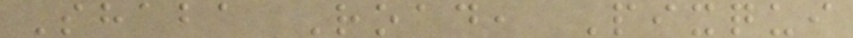Shaba Road, Pixqui
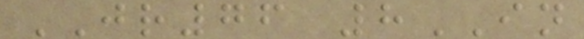JR76 8IN
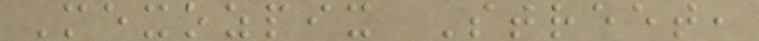Mexozpix Street,
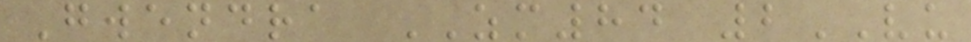Gwendra ZM84 2VU
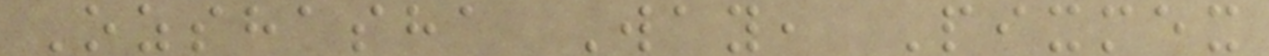Ozshasha Way, Pixmex
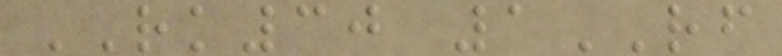RK30 1RF
